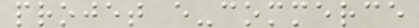projet e-commerce
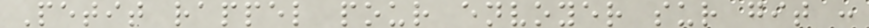Petit rappel pour envoyer sur git :
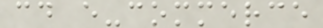cd e-commerce
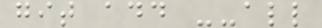git add --all
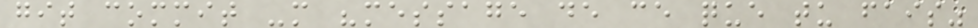git commit -m "message de ce que tu fais"
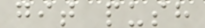git push
